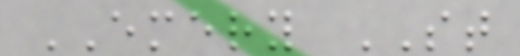EMERY ST
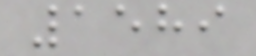1589
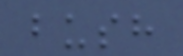bush
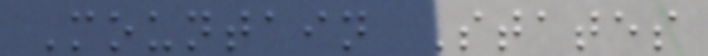Mountain States
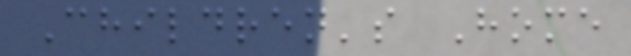Children's Home
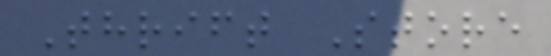Thrift Store
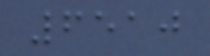6510
